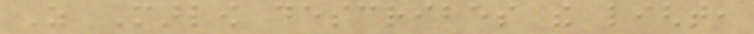As Marlow describes the light,
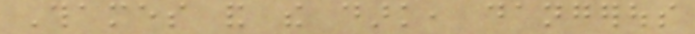Thames and the dark, dangerous
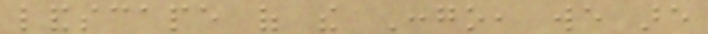landscape of the Congo, we are
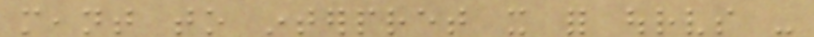meant to interpret it for ourselves -
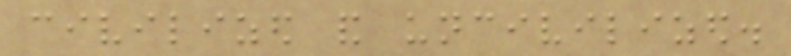civilized and uncivilized.
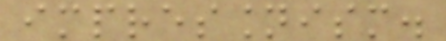impressionism.
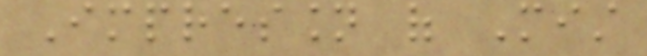Impression of Mist
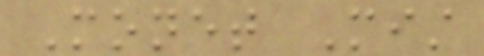Monet Mist
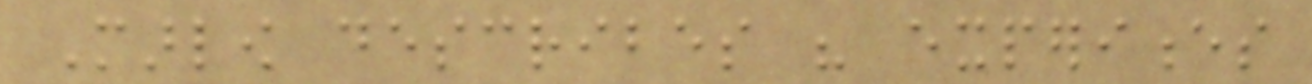Marlow describes his experiences
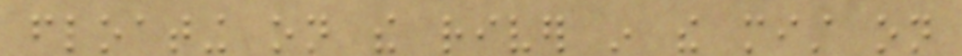floating on the river in the mist on
